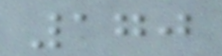170
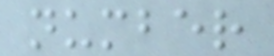number
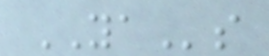YAs
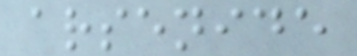arsenide
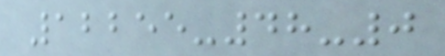12255-48-0
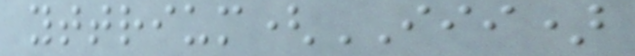yttrium(III)
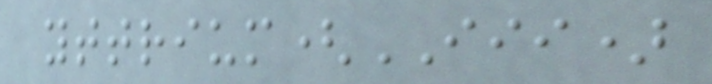yttrium(III)
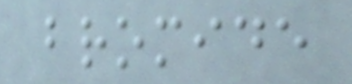bromide
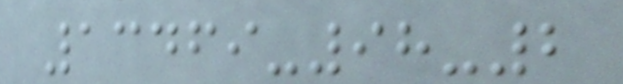13469-98-2
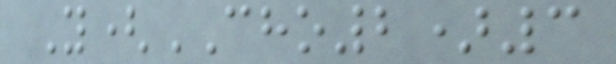Y(CHO2)3
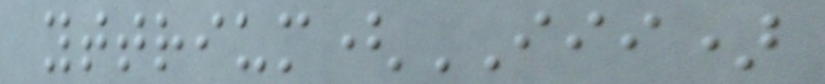yttrium(III)
